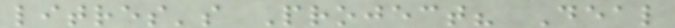litres's Project? Deal
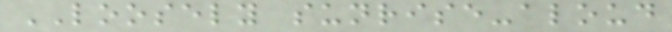LOOSELY sunrise-aloud
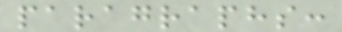paragraphs:
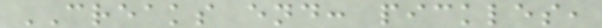CREAKS end: pickles,
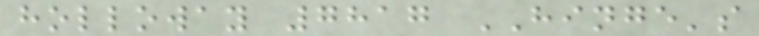holloway 7817 HINGE's
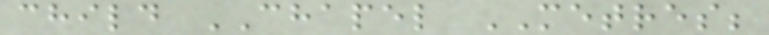child CHAPEL METRES;
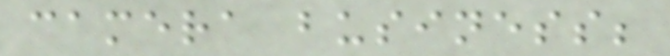camera business;
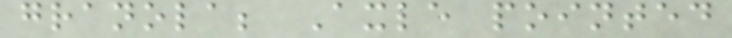granola; Axle pointed
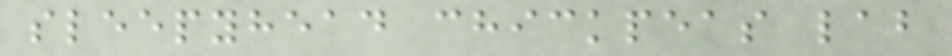sleepyhead chickpeas lab
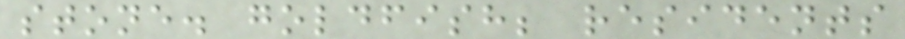stone. goldfish; residents
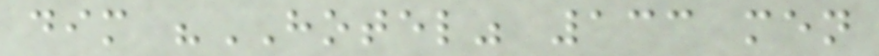dim "HOTEL" 133 men
